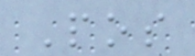Pos
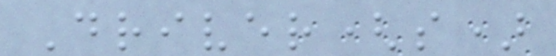Driver(s)
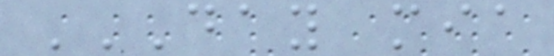DAY MIA
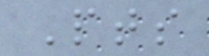Pts
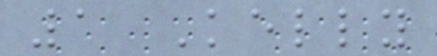1 Kelly
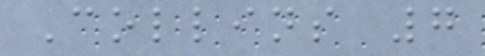Collins 7
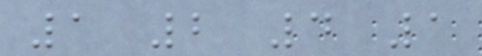1 2 4 1
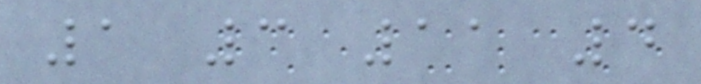1 3 11 4
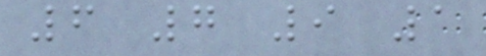6 7 9 1
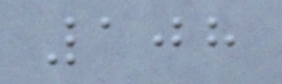108
